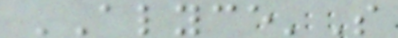ALYCE'S
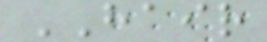HAIR
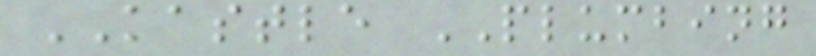KASTLE PLUMBING
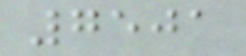7501
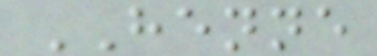HENNE
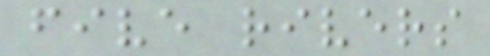five rivers
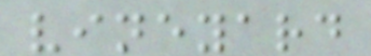vineyard
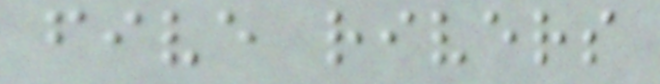five rivers
